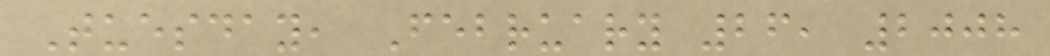Tuesday, February 26, 2008
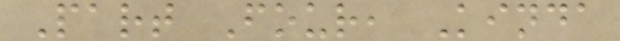Part Four, Kinda
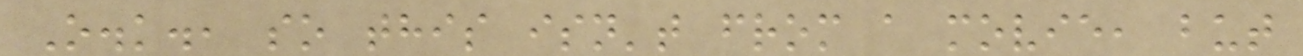O.k., so this isn't from a movie, but
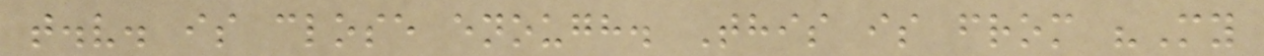t.v. is close enough. This is from "My
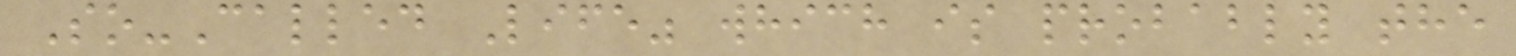So-Called Life" which is probably the
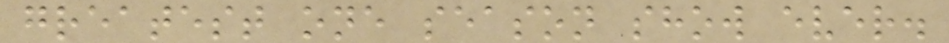greatest one season show ever.
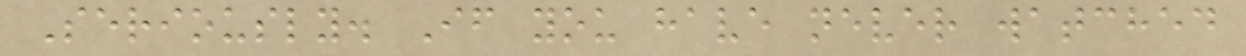Seriously. If you have never watched
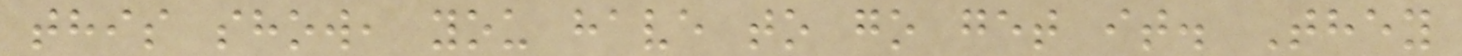this show, you have to go get it. They
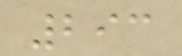293
